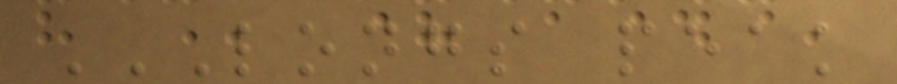LONGS PEAK
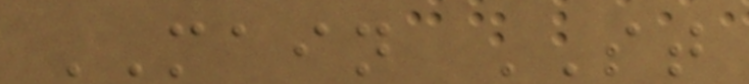MAIN ST
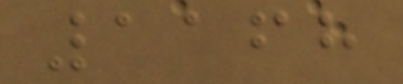1168
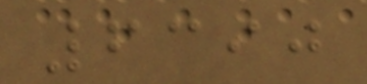6390
